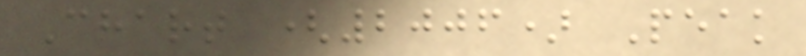Chart (2006) Peak
